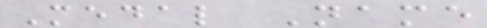Medal Name
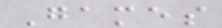Games
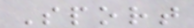Sport
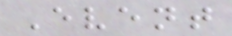Event
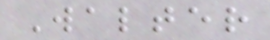Walter
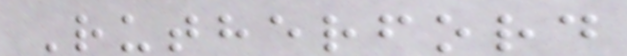Rutherford
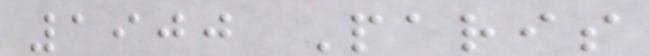1900 Paris
